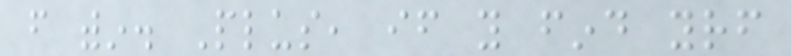from within. Plus, if you find yourself
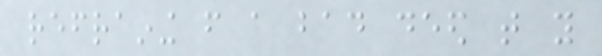refraining from a bad deed that you
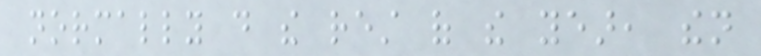normally do the rest of the year, then
